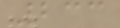233
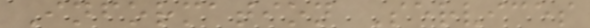Information Services
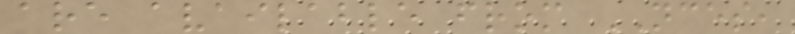are available from NCES,
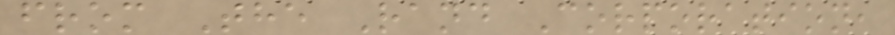from The Rand Corporation,
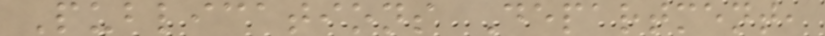Publications Department,
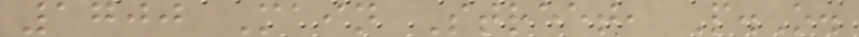1700 Main Street, P.O.
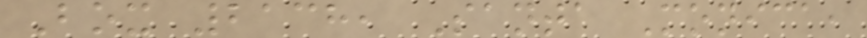Box 2138, Santa Monica,
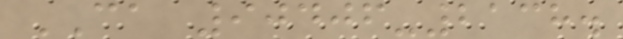CA 90406-2138.
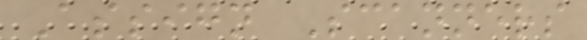Assign Scanners
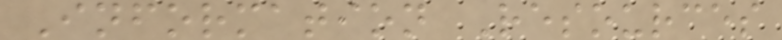Information Resources
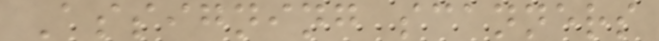Assigning scanners
